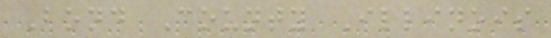Bond County Illinois
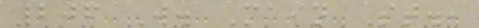206 W. Main St.,
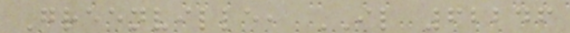Greenville, IL 62246
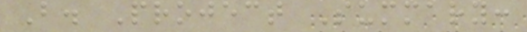B. Project Summary:
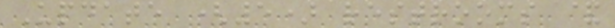Update (5) restrooms &
